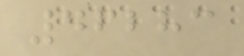46283
